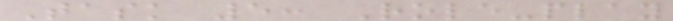Task 5: Role-play
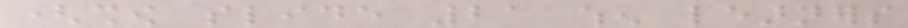(show slide 21 when learners
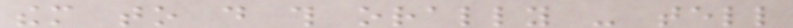them to do this orally - tell
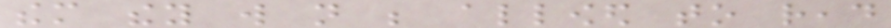them they will not be allowed to read
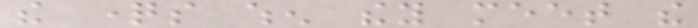the questions when they meet the
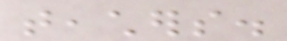teachers.
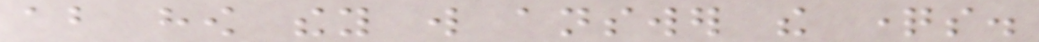about how they will answer the questions.
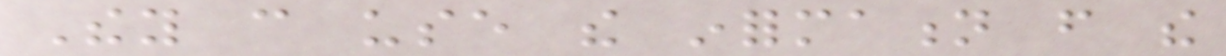They can use the information from the
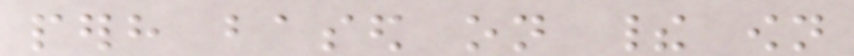perhaps based on their own
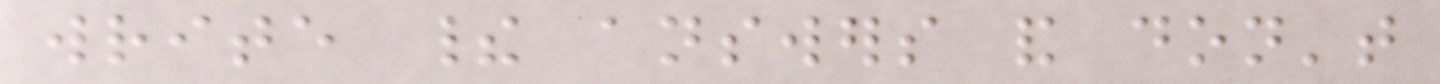write their answers and don't
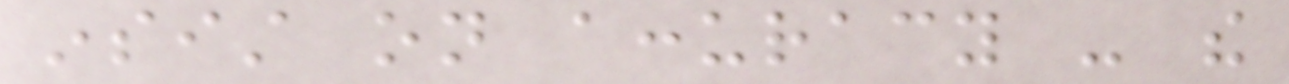insist on accuracy - the
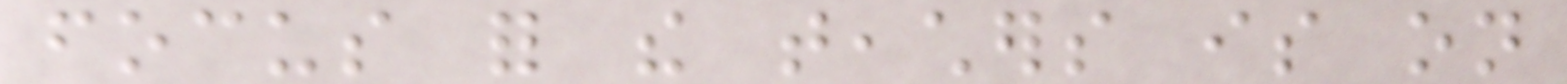focus for the teachers is on
